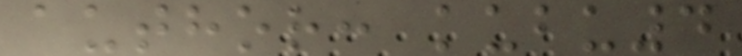author: kubu4
